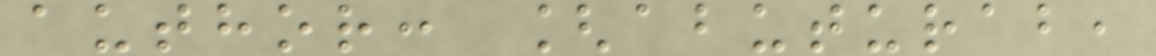author: [abuturab,
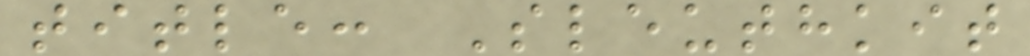title: Sleuthkit
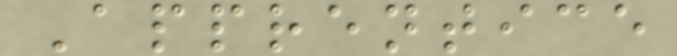Apprentice
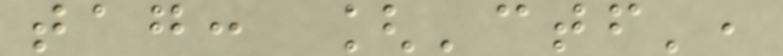tag: ['ctf',
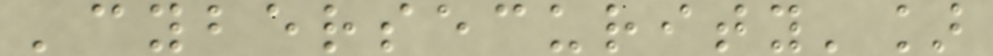'cybersecurity']
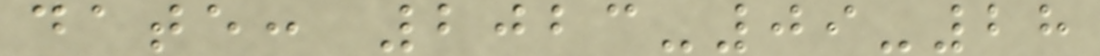date: 2023-09-28
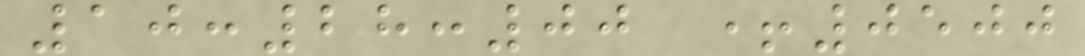10:28:00 +0500
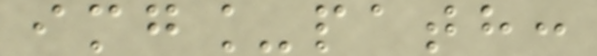img_path:
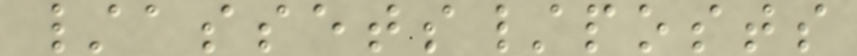/assets/posts
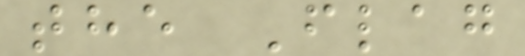the Flag
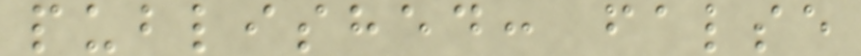published: false
